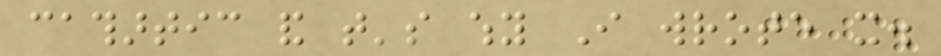cathartic and that's why I wrote it.
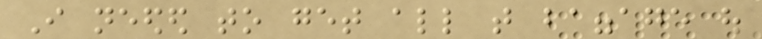I needed to get all that baggage out
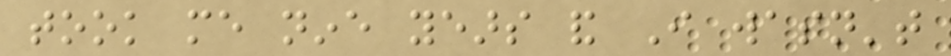took me nine years and I wasn't
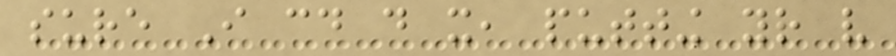sure I could do it, putting your very
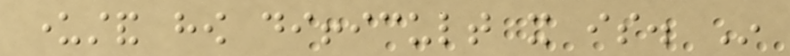understand how difficult it is. In
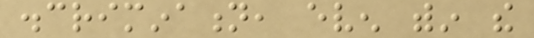discrimination, even within the
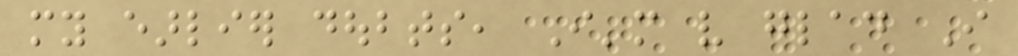my earlier doubts, I'm very glad I
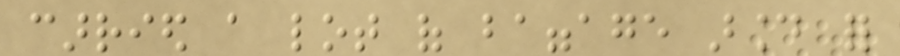carried a lot of baggage around for
